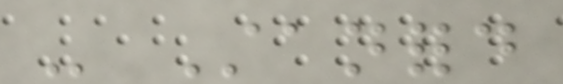- Stanford
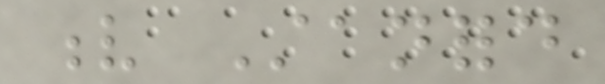v Stanford
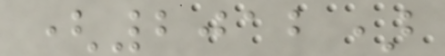(2012)
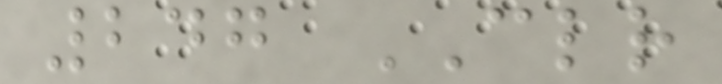247 CLR
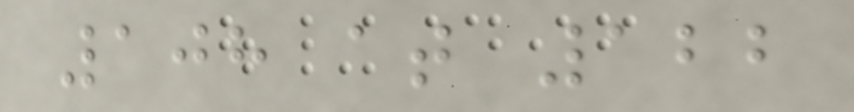108 at 122
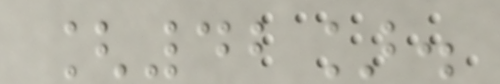[42].
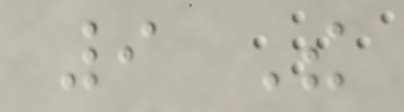9 The
